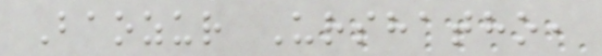Baozur Urshatho,
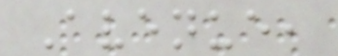Avenue,
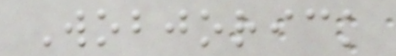Wobjorick
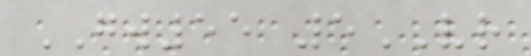GW55 5VR
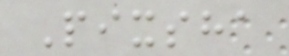Pixsha
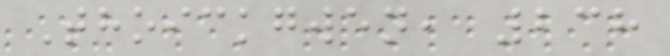Thoickgwen, 238
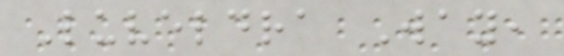Luveldra Way,
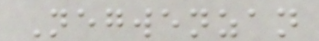Negwenzan
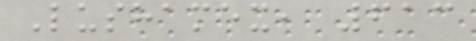Lushamex, 613
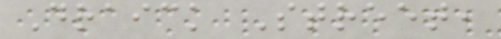Draick Street,
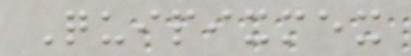Quipixmex
